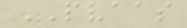PVAAS
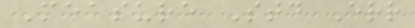Measure Std Err
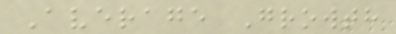Average Growth
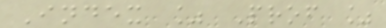Index % Prof %
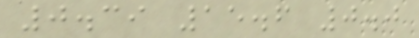0.39 15.6 0.0
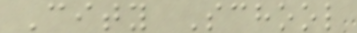City School
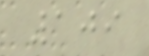109
